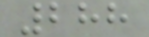288
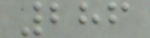286
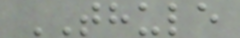THULE
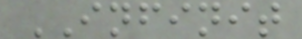INFINIT
